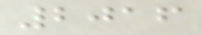2016
